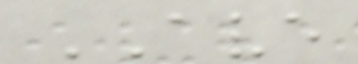AVE
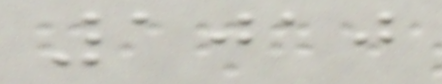1010
